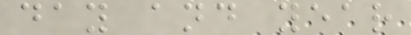day and year
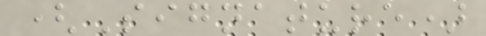(Signature)
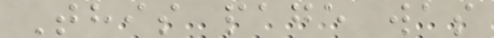This page was
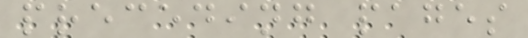preceding pages
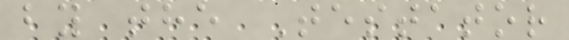by the Testator
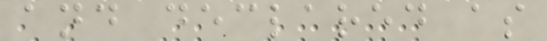and declared as
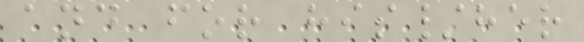and for his/her
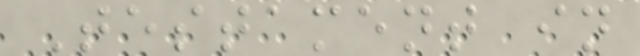Testament in
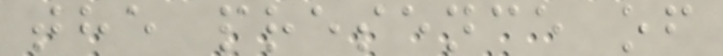the presence of
